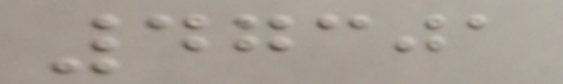47301
